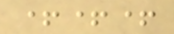+++
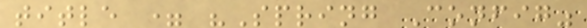title = "Spring Config"
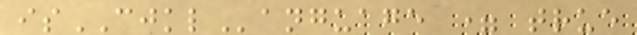isCJKLanguage = true
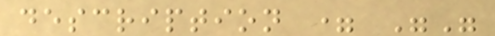description = ""
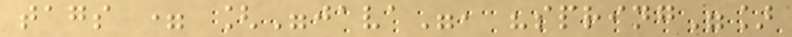tags = ["java", "spring"]
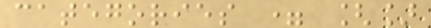categories = []
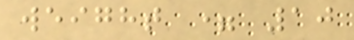weight = 10
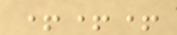+++
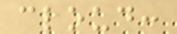cloud:
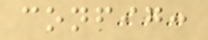config:
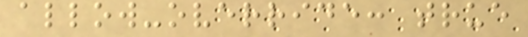allow-override: true
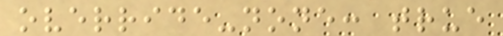override-none: true
